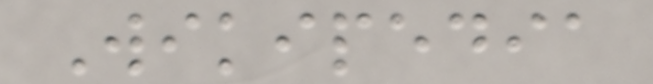Wikipedia
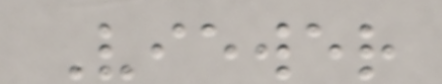Viewer
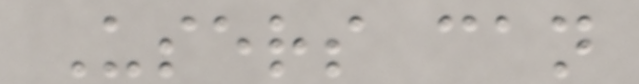Users can
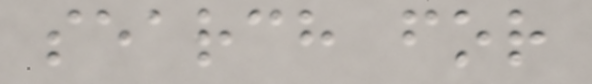search for
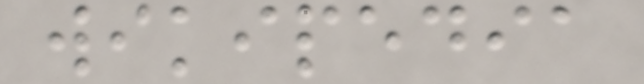wikipedia
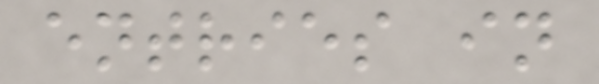entries in
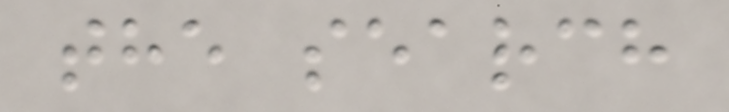the search
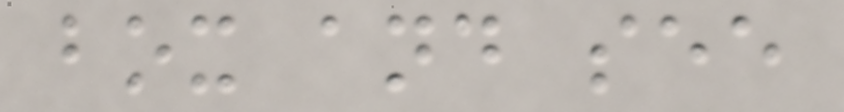box and see
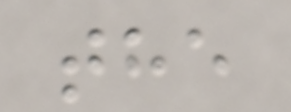the
